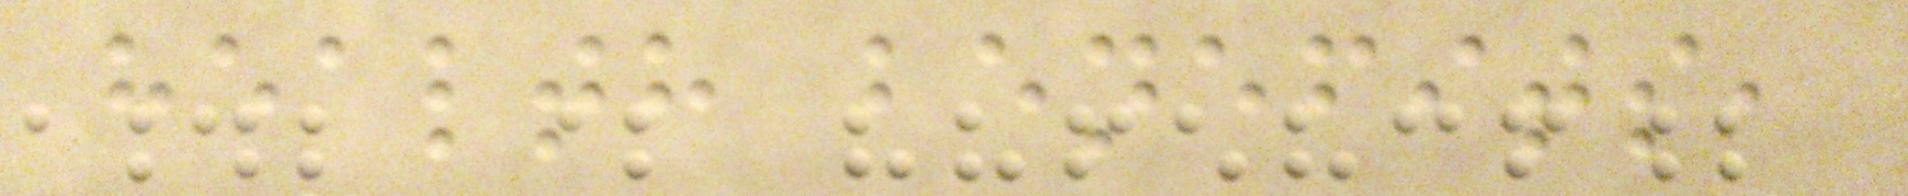health benefits,
